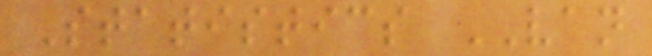Statistics VAN
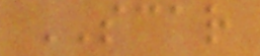SCAR
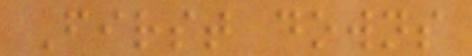First downs
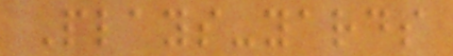Plays-yards
